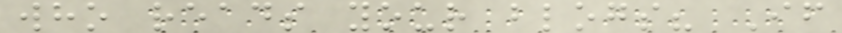who reads your blogs? If
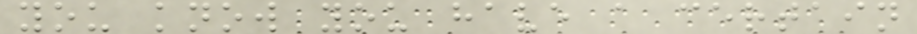you know you have a certain
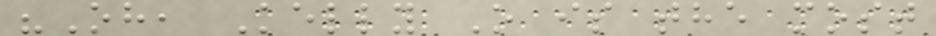"Oh, Kelly O is the most
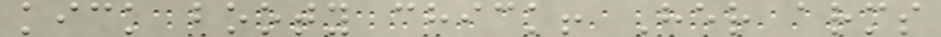kick booty chick! Her arms
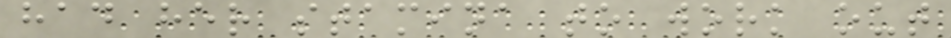had her stamina to work out
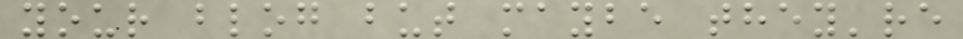your blog but maybe they're
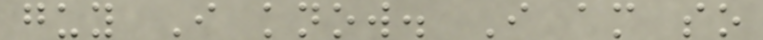guy I know. I am so
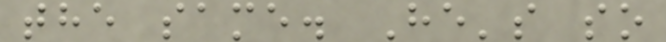the same. He's so
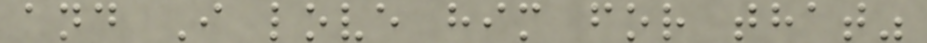and I love him for that"
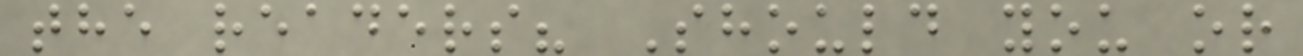the readers? Should you or
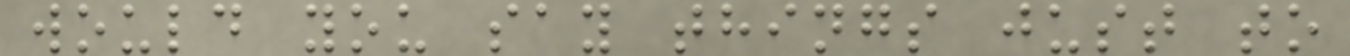would you say things just to
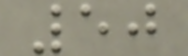50
